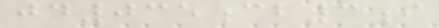jd035cb3i
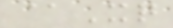@Xq
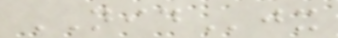NIDjx
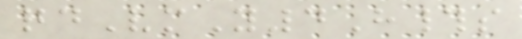qdVmY4H#s
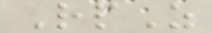RpZ
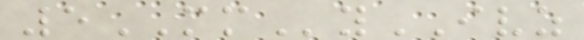5MMyIVZ
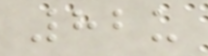82u
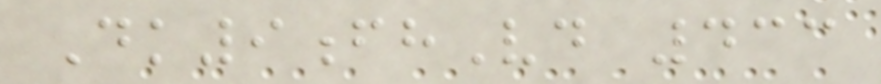Dk9fhVd 433
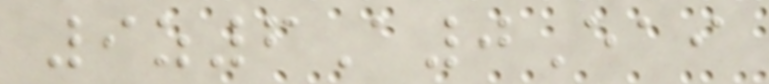9z6A0Eai
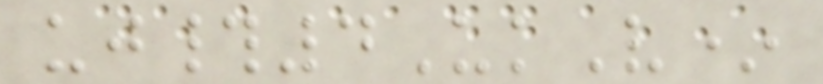uj#4UkV*
